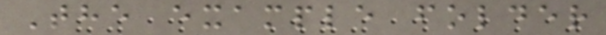The example folder
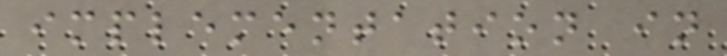implementation in
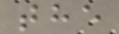the
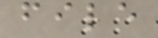file
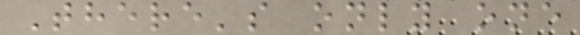There's only one
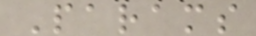Params
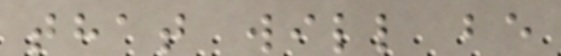that will be
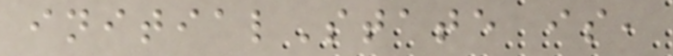initialState is,
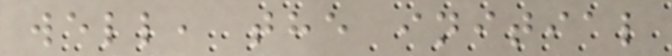well, the initial
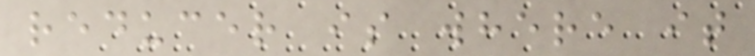reducer is where it
